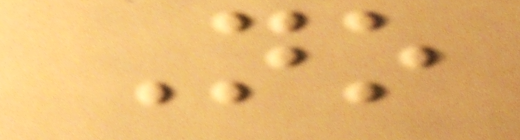No
